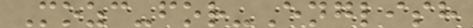Mozc-for-English
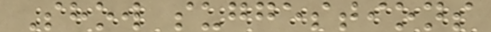Show suggestions
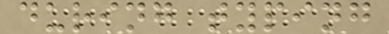during typing
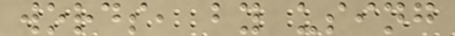words, by using
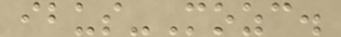ibus-Mozc.
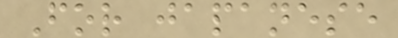For japanese
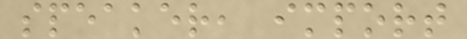speaker, import
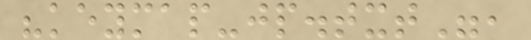"keymap-jp.txt",
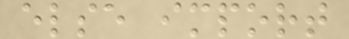else import
